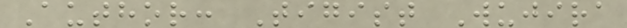Author: Tigist Wujira
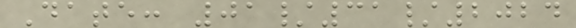Date: 01/31/2024
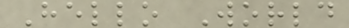Hello World
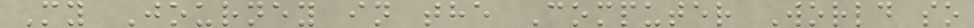My Journey in the Computer World so
